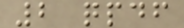2 qpdf
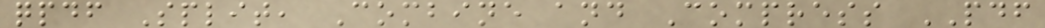qpdf Split, Combine and Compress PDF
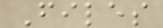Files
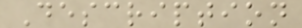Description
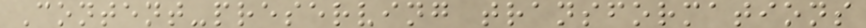Content-preserving transformations
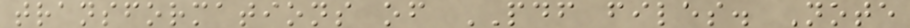transformations of PDF files. Note
